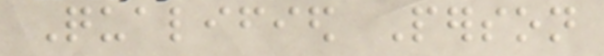Qualified Person
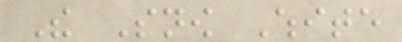The Snow White
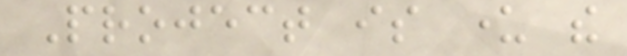Project is under the
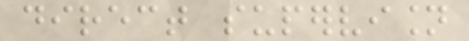direct supervision
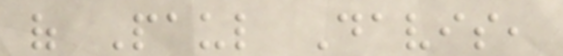of Paul Davis,
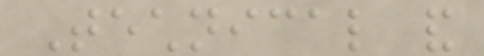Technical and
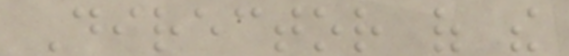Director of the
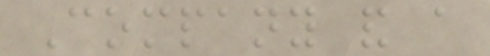Company and a
